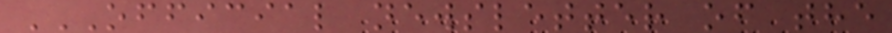OFFICIAL NEWSLETTER OF THE
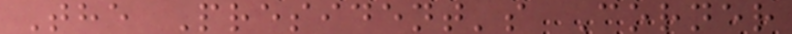The President's Corner
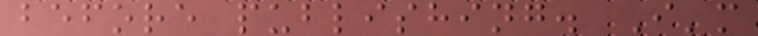before publishing. I'm
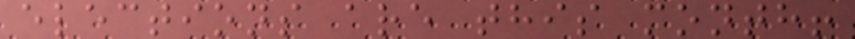elections are this month!
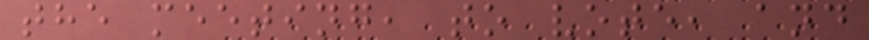the meeting, to vote, and
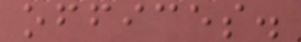offices.
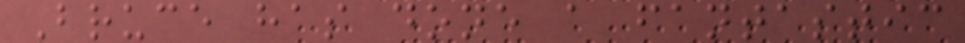Bruce has done a fantastic
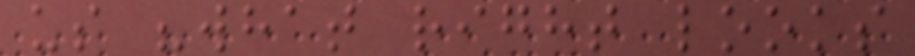us "what right looks
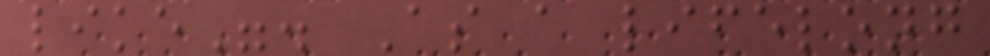like". As a lifelong
